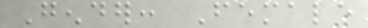Gender: Female
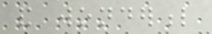and wonderful
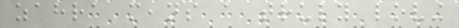zahra means a truly loving
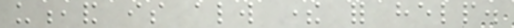u,and is always there for help.
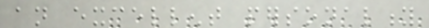an excellent personality
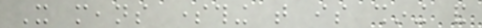It means something that is shining and
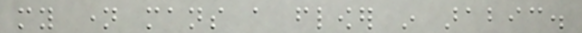my name mans a flower in arabic.
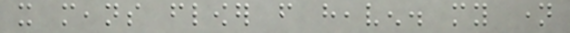it means flower from heaven. my name
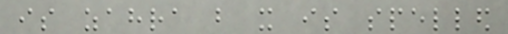is zahra but it is spelled
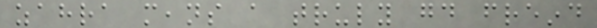zahra means a truly good freind
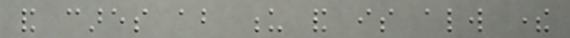and cares about u and is always there
